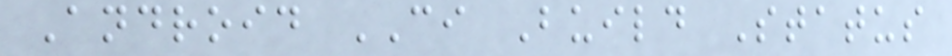Android CI Build Status
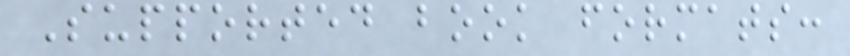Supported book formats:
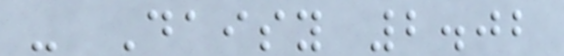- Daisy 2.02
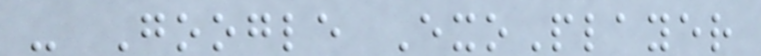- Google ExoPlayer
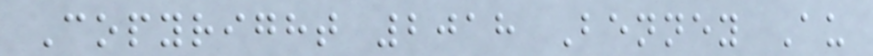Copyright 2018 Benney Au
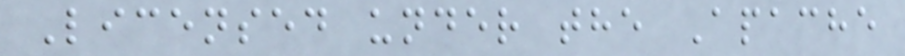Licensed under the Apache
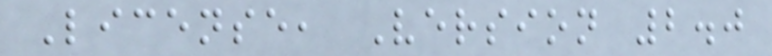License, Version 2.0
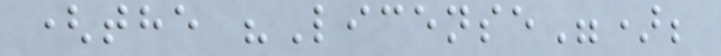(the "License");
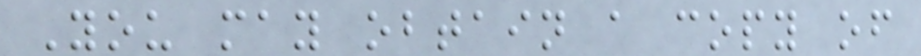You may obtain a copy of
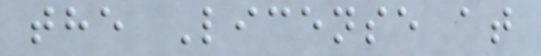the License at
